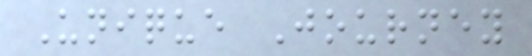Unique Journey
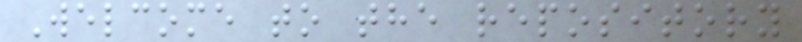Welcome to the repository
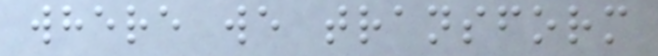where we transform
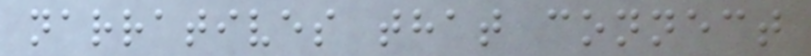narratives that connect
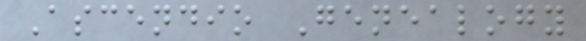Ascendio Genealogy
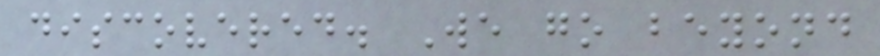discovered. We go beyond
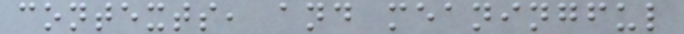contexts, and meaningful
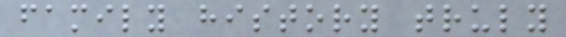family history truly
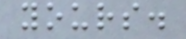yours.
